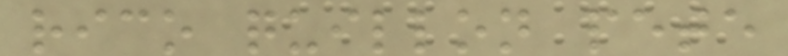rico quillon pete
